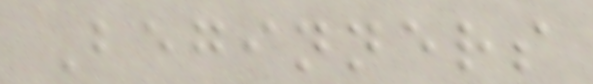Beginners
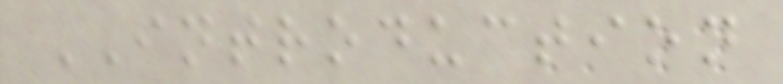INTRODUCTION
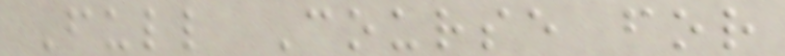Full Course for
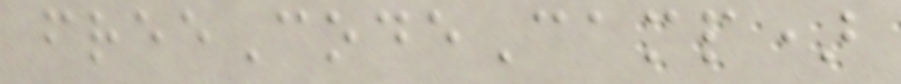freeCodeCamp)
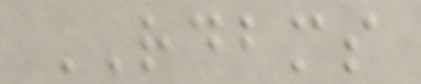RDBMS
